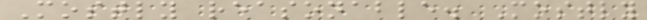Mostly reasonable. Mostly
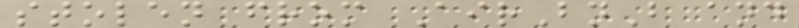stolen from AirBnB and
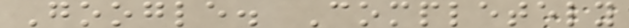Google. Completely
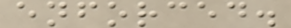enforced.
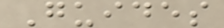Guides
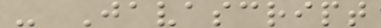- Javascript
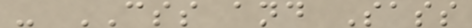- CSS and Sass
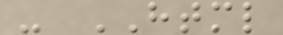- HTML
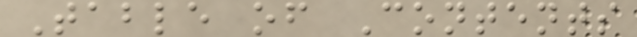Table of Contents
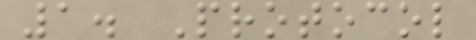1. Protocol
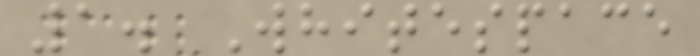1. Whitespace
